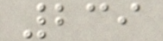239
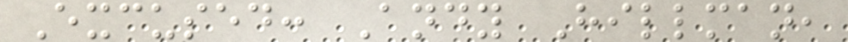Excused: Andy Hillman,
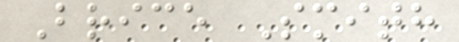Brice Smith
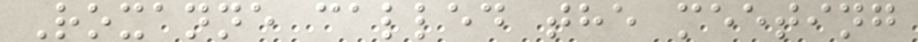Roxanne called the meeting
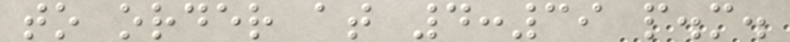to order at 4:39 p.m.
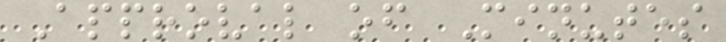Approval of Minutes
